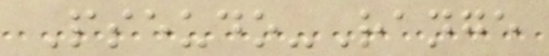Pseudo-Range
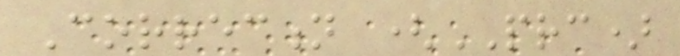Correction (PRC)
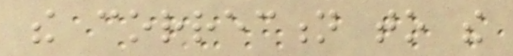the correction to the
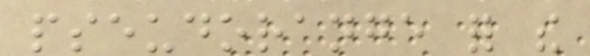pseudorange for the
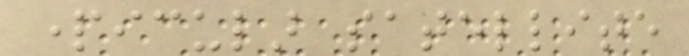particular satellite
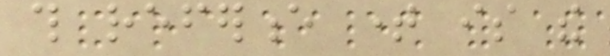this reference time is the
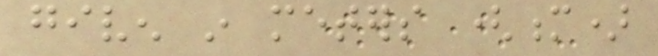given in meters (m)
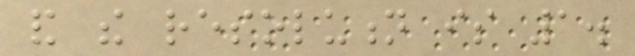and the resolution is 1.
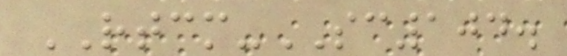RTCM-SC104.
